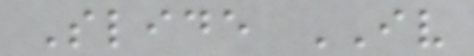Slide IV
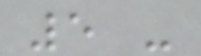5 -
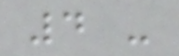4 -
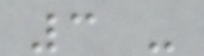3 -
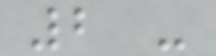2 -
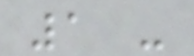1 -
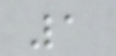1
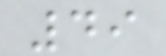49
